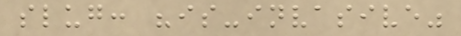slug: "is-invasive"
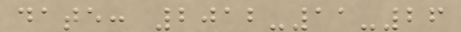date: 2012-11-26
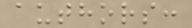authors:
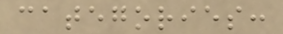categories:
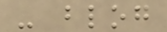- blog
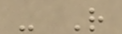- R
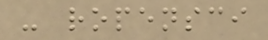- ropensci
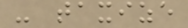- taxize
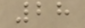28
